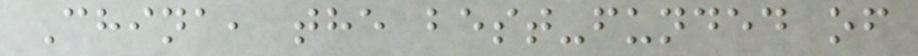China, the best-funded of
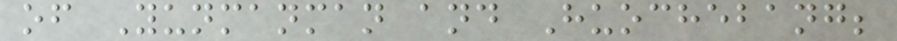of Yunmanman and Huochebang;
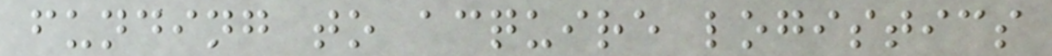funding to acquire logistics
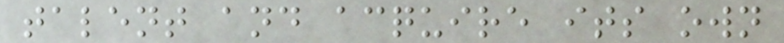talent and acquire its own
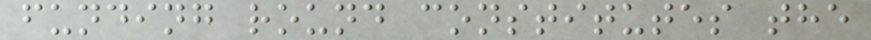funding round constitutes the
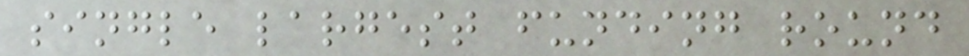single largest funding round
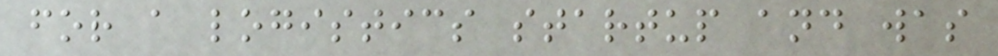for a logistics startup and was
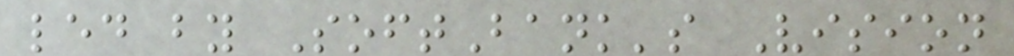led by SoftBank's Vision
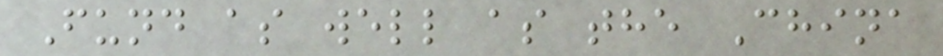Fund as well as the China
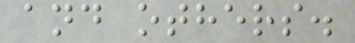and others.
